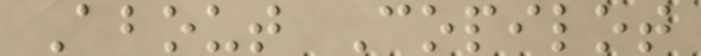About Copilot
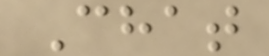Chat
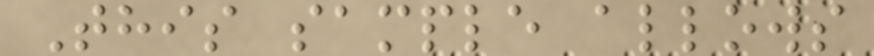This sample allows
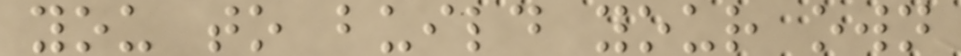you to build your own
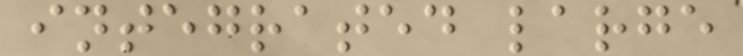integrated large
